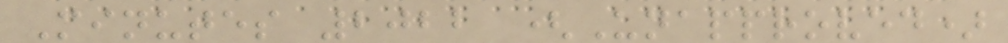Minutes 2022 (Unapproved)
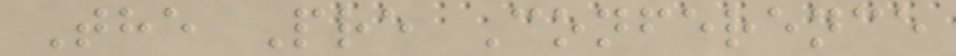The Pre Conference
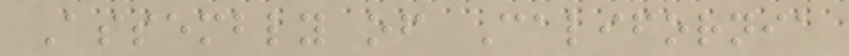Assembly of California
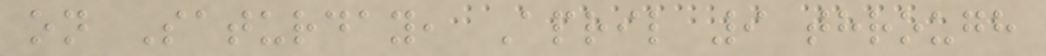on Saturday, April 9 through
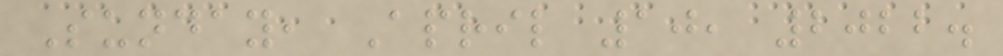Sunday, April 10, 2022.
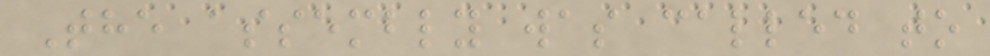The assembly was called to
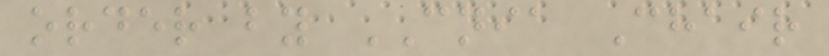order by CNIA Chair
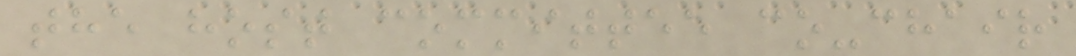the host committee co-chair
